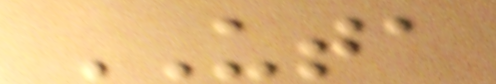UTA
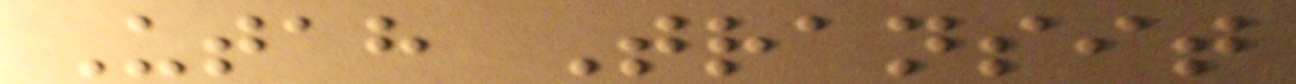Utah Transit
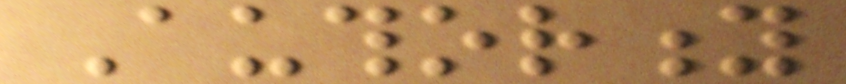Authority
